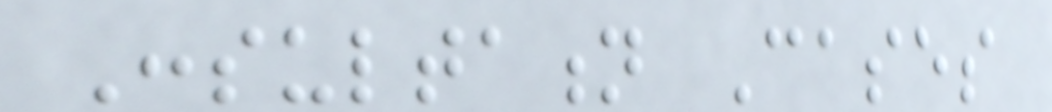Consultation Cases
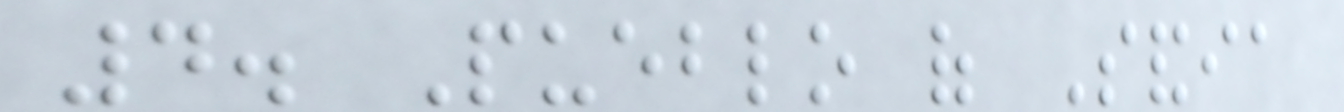4. Pueblo of Sandia
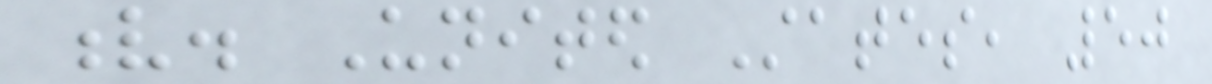v. United States, 50
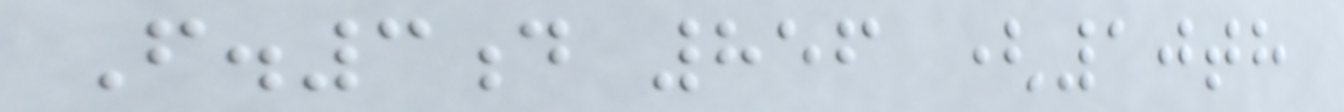F.3d 856 (10th
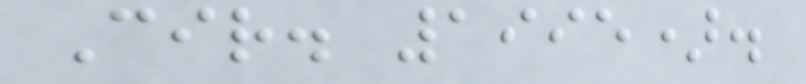Cir. 1995).
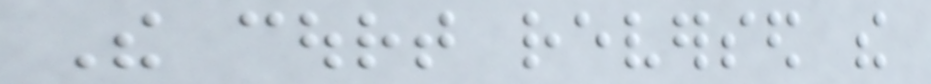The court reversed the
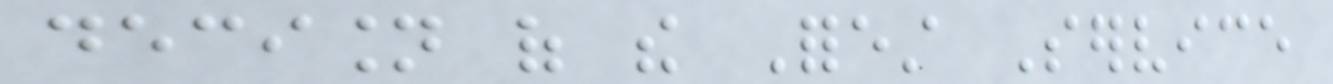decision of the Forest Service
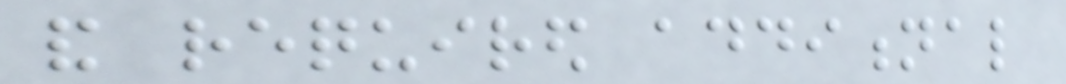and required additional
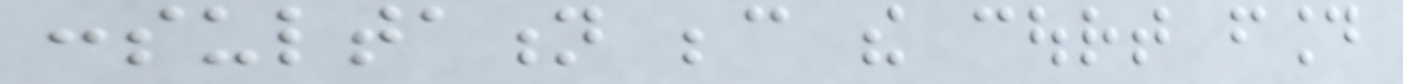consultation because the court found
